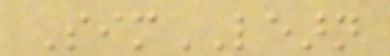SimLEARN
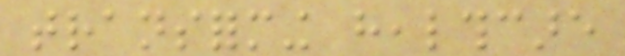transforming healthcare
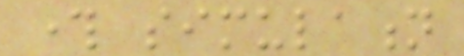through simulation
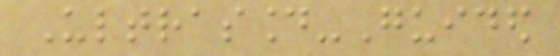Ultrasound-Guided
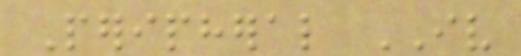Peripheral IV
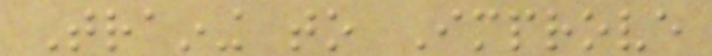Training to Improve
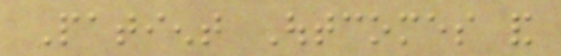Patient Outcomes and
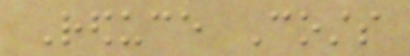Reduce Costs
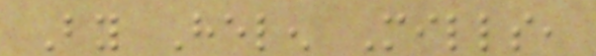By Helen Mills,
